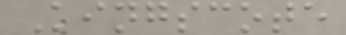Kingscote
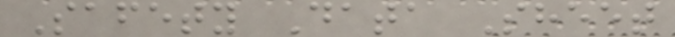Safety Data Sheet
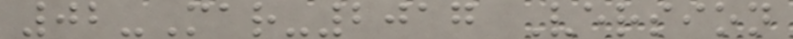02-Mar-2017 Version
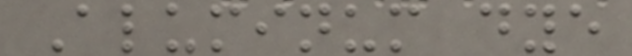Aluminum dye
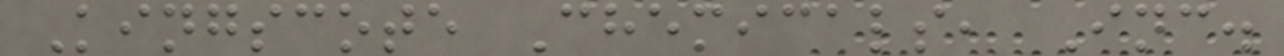Kingscote Chemicals, Inc.
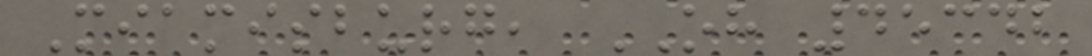Miamisburg, OH 45342
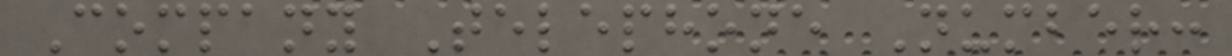Company Telephone Number:
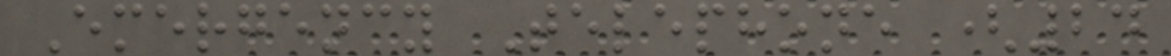Emergency Telephone (24
